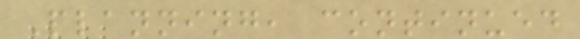Planning, continued
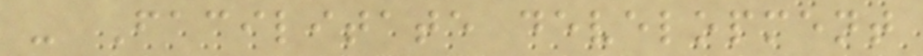- Facilitate development
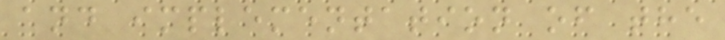and implementation of the
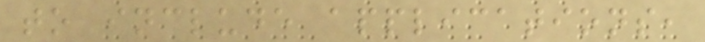to include applications,
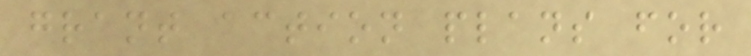grant action plans for
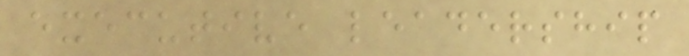executive leadership
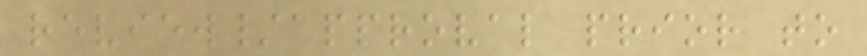review/approval prior to
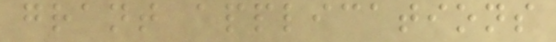grant applications
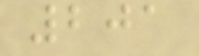201
